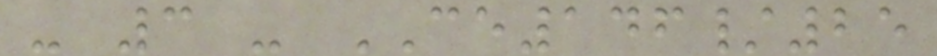- 3 - CE146/25
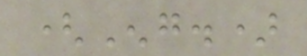(Eng.)
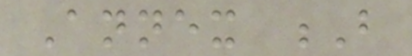Annex B
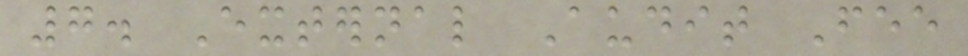7. External Audit Fee
